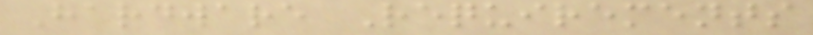Hardware Requirements
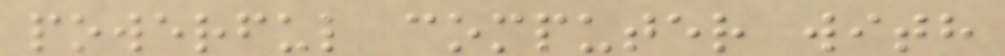powerful computer with
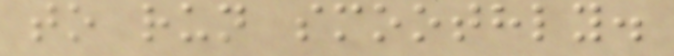to run smoothly.
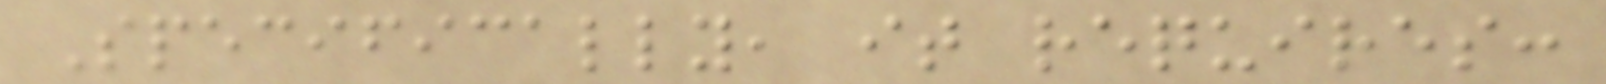Specifically, it requires:
